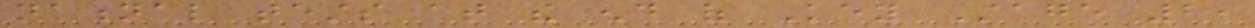national tests at the end of Key Stage 2,
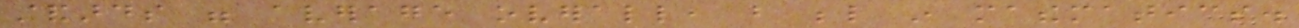standards were average overall, but below in mathematics.
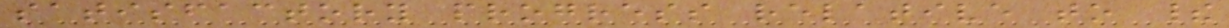satisfactory progress relative to their
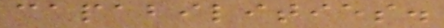capabilities.
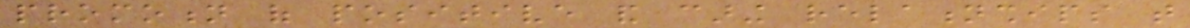promotion of positive and caring relationships that
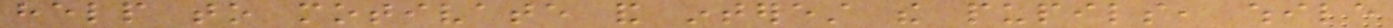help to motivate and interest the pupils, while
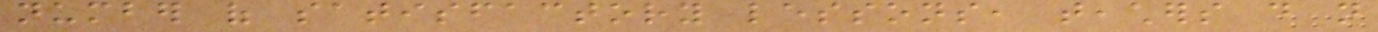number of satisfactory lessons, teachers do not
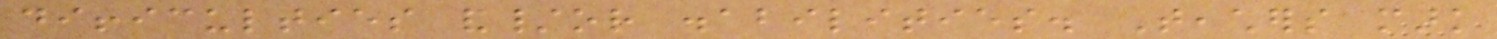difficulties and/or disabilities. Teachers mark
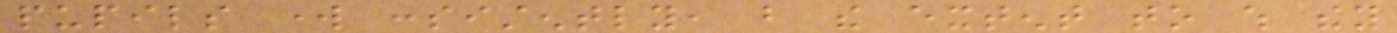pupils work consistently, but the extent to which they
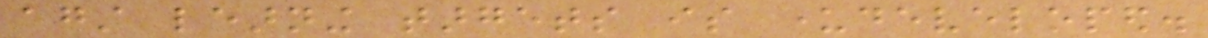against learning targets is underdeveloped.
